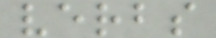verbs
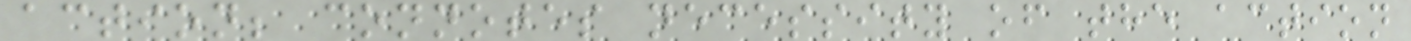action; connotes necessity of the action
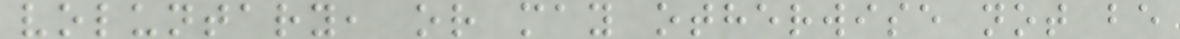voluntary, or may otherwise not be
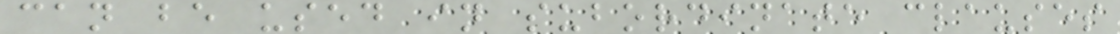can be used in subordinate clauses
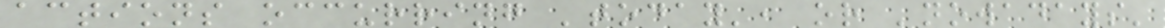actions occurring 'today', or 'nowadays'
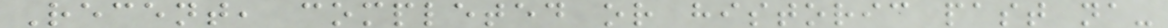Recent, completed or historic past na-
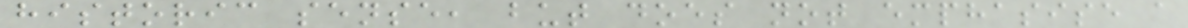historic sense, but does not emphasise a
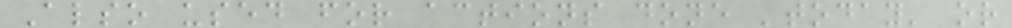Also used for actions done 'today' or
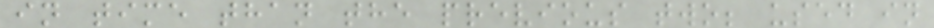in time than the previous two; used in
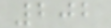202
